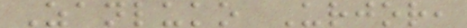Zanluko Urjor,
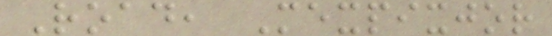Road, Mexpixjor
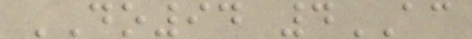DO94 4AC
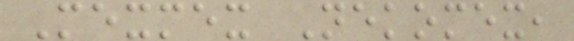Mexmex Nekomex,
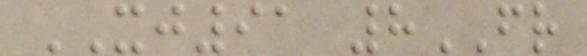XJ91 8FR
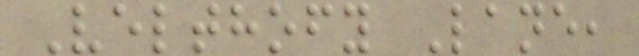Velthofy Lane,
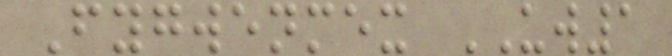Fygwenmex UW1
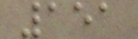151
